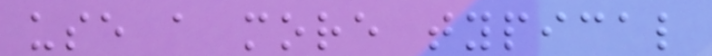use a more typical
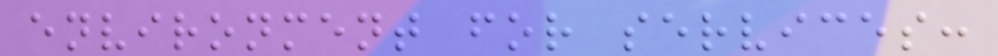environment for services:
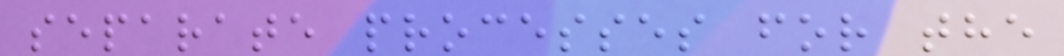separate processes for the
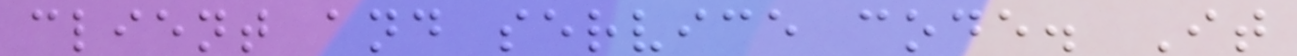client and service code. It
